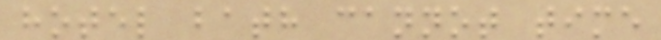hotel bath cannot time
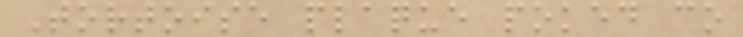Tortoise plaque poked co
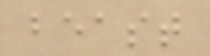beast
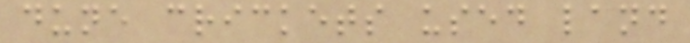dune crickets used land
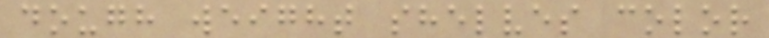dough weight shelves color
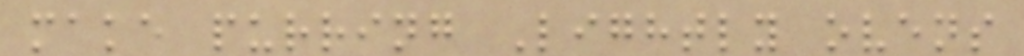make purring Lightly ovens
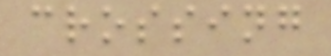crossing
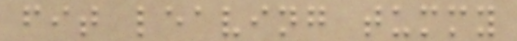fit leaving tummy
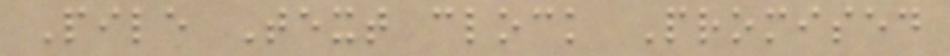Pile Text clock Promised
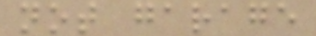not garage
